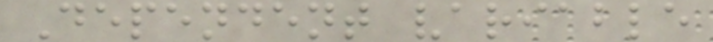Dependent variable
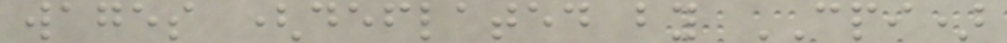wages (deflated by CPI)
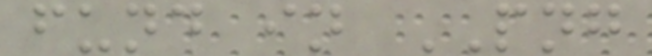fund in PNG
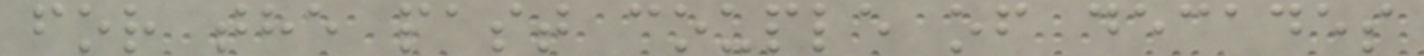for the past couple of decades
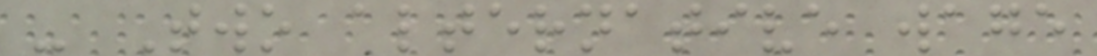- Two alternative wage
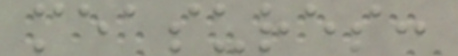measures:
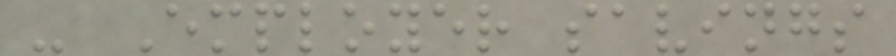- Employer savings
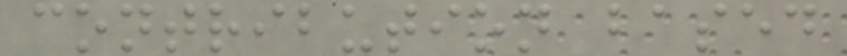contribution based
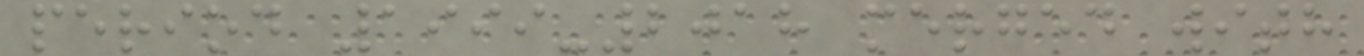period 1999-2018 merged with
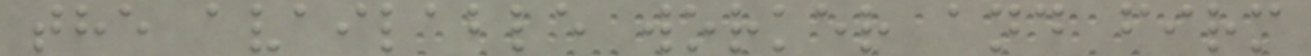the available worker and firm
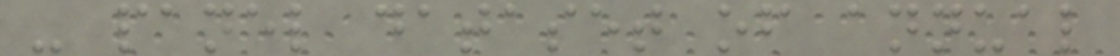- panel dataset of annual
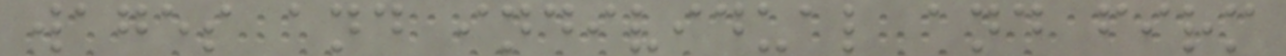wages and individual and firm
